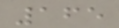165
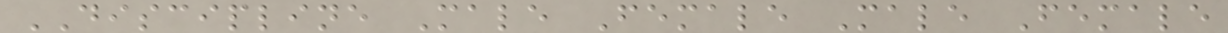DISCIPLINE Male Female Male Female
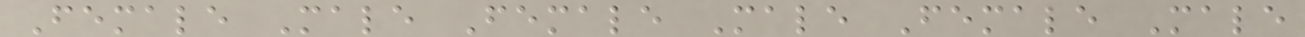Female Male Female Male Female Male
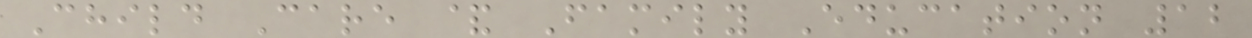Child Care & Family Education 12
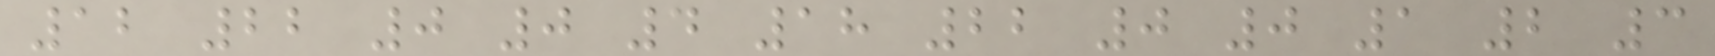12 22 0 0 4 18 22 0 0 1 2 3
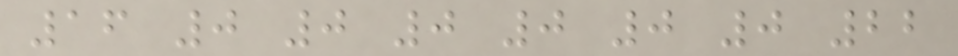16 0 0 0 0 0 0 22
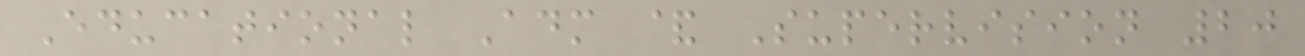Educational Adm & Supervision 20
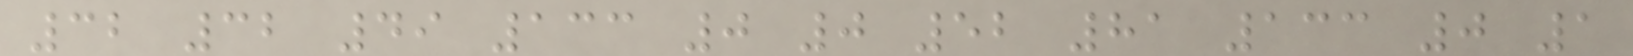32 32 49 133 0 0 52 81 133 0 1
